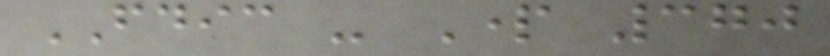FDIC - Part 370
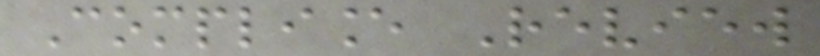Compliance Review
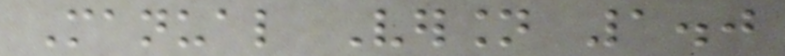Manual Version 1.0
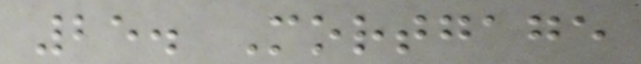25. Mortgage
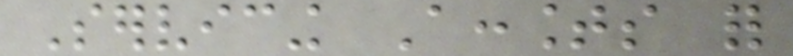Servicing Accounts for
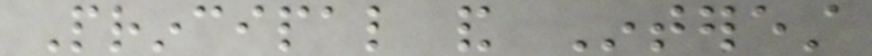Principal and Interest
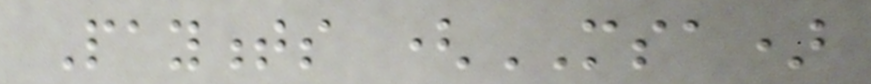Payments (MSA)
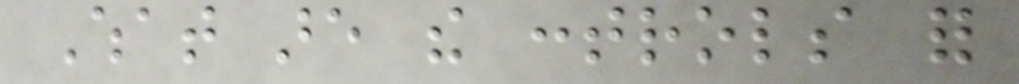What are the controls for
